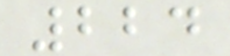224
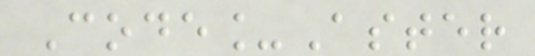Code_Aster
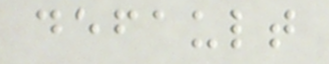default
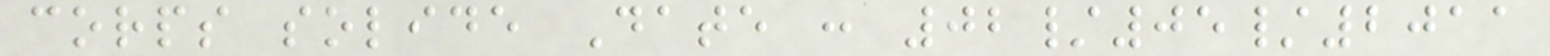corps solide Date : 02/05/2011
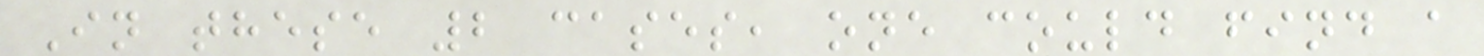In these 2 cases, one could find a
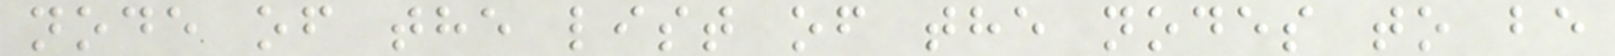node of the list of the nodes to be
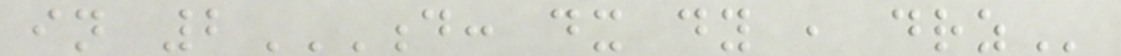in 2D: DX DY , DRZ
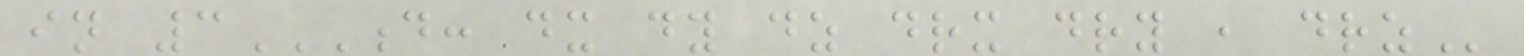in 3D: DX DY DZ DRX DRY , DRZ
